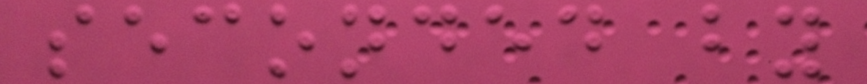seconded by
